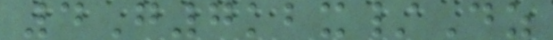4G7kbx/Dz
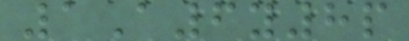1A6y8p
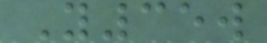Y35w
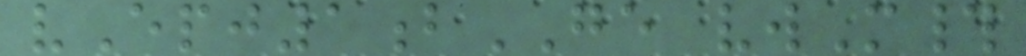vEpj1bGE vwM#
